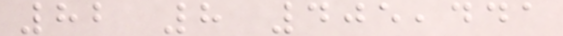82 8 405,441
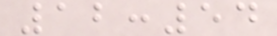12:54
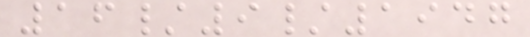16/9/1947
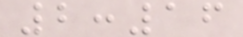2:16
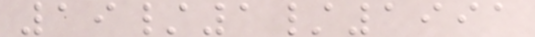19/1/1991
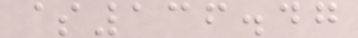$136.47
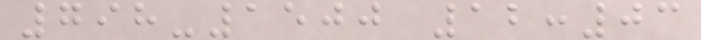798-1500 12:03
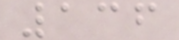136
